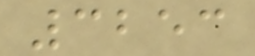3253
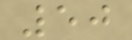50
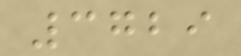3729
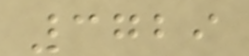3729
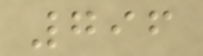796
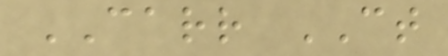CARR CT
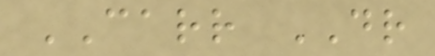CARR DR
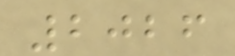2026
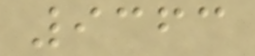9363
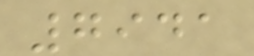7941
